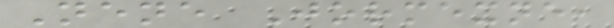Nene Jormexne,
